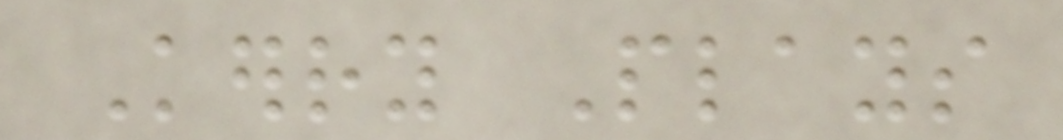Kerry Plays
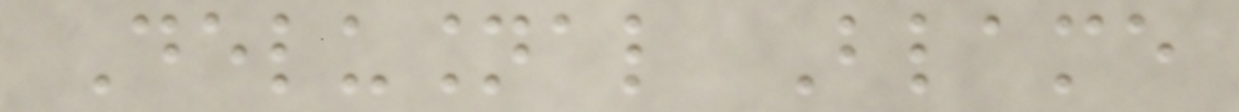Delusional Blame
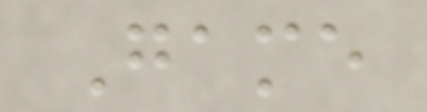Game
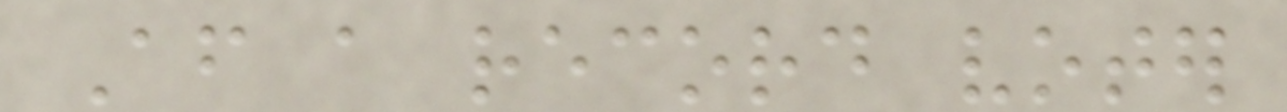After a record voter
